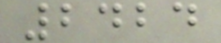2424
